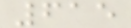615
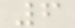6
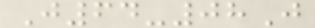J64-08J
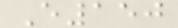E150
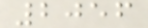2056
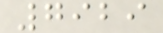7929
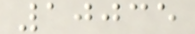10035
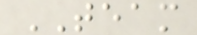TEAM
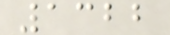1322
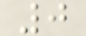0
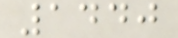1440
